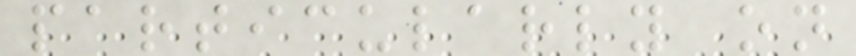particularly on
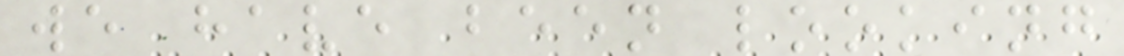we have been looking
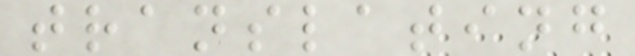translating
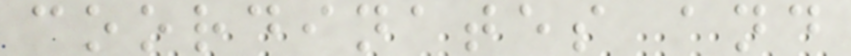coordinates and
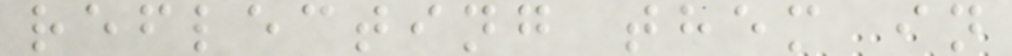reflecting them in
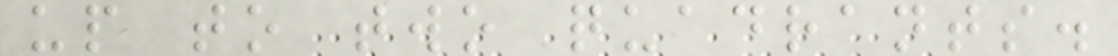up to two quadrants.
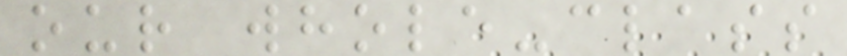our whole-class
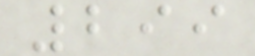299
